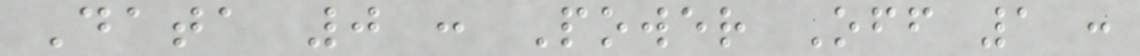Data 0 : Power Off 1 :
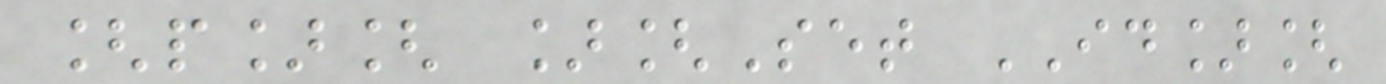[p][ ][Set ID][
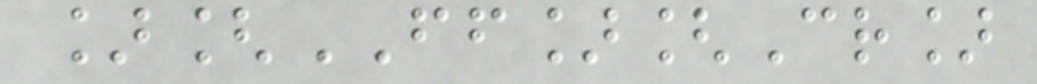][FF][Cr]
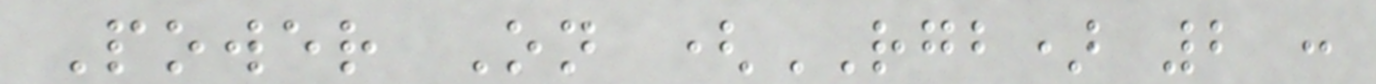Power On (RGB) 2 :
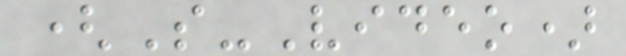(S-Video)
